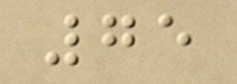75
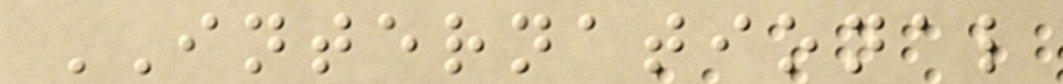INTERNATIONAL
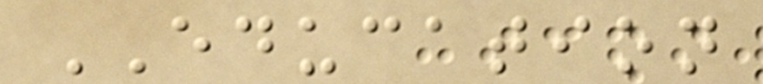EDUCATION
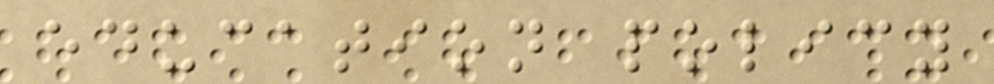education policy
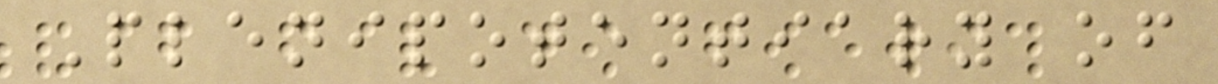Plenipotentiary of
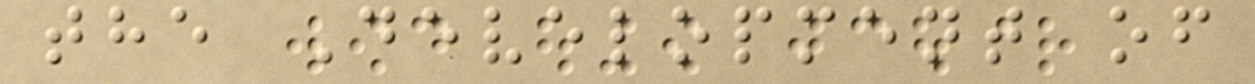the Development of
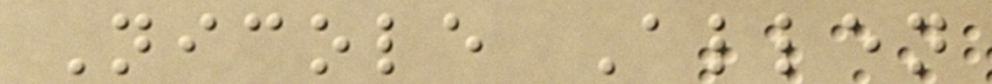Nicole Allen
